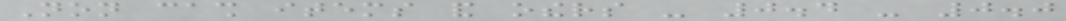Non cash items and others - 0.4 - 0.0
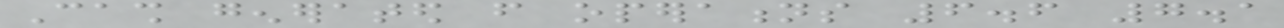Cash generated from operations 6.6 7.1
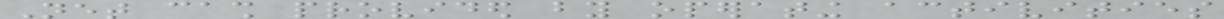Net cash provided by operating activities
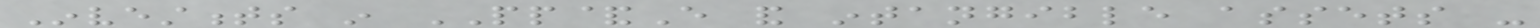Investments in PP&E and intangible assets -
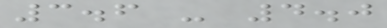3.6 - 4.0
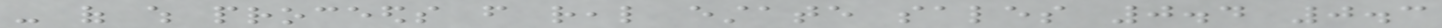- of which proceeds from real estate sales 0.4 0.3
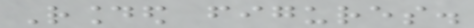Rounded figures.
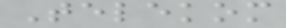Telekom
